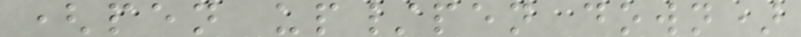(pen up/pen down)
